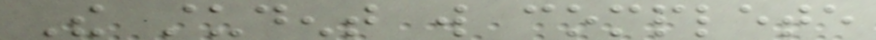The student will complete
